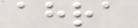ahra
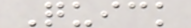Quick
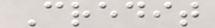Credit
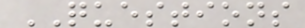QUESTIONS
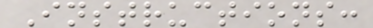Instructions:
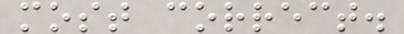most correct.
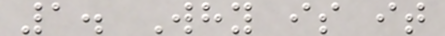1. Why is it
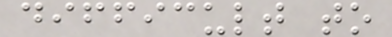difficult to
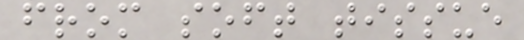from soft tissue
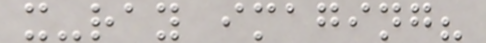x-ray imaging?
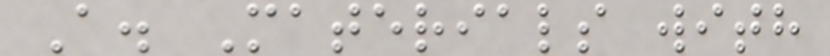A. Materials with
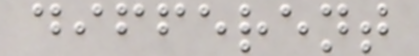different
